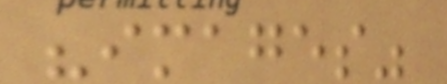"images"
